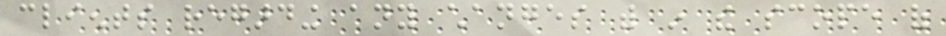clients regarding any changes with in the scope of
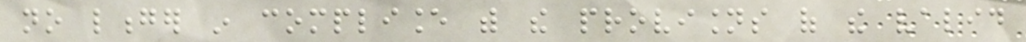no longer in compliance with the provisions of the valid
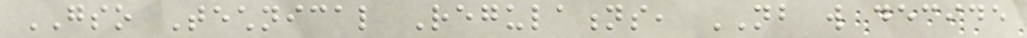GSO Technical Regulations, NB will decide
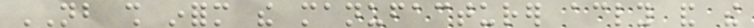NB shall inform the manufacturer accordingly and the
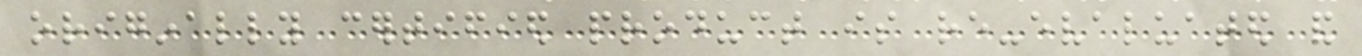originally certified product is re-evaluated and
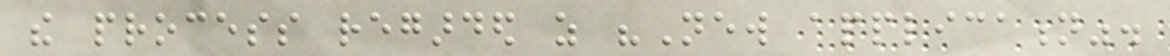the process regarded as "New application".
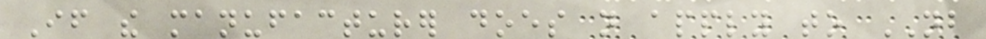If the manufacturer does not apply to NB
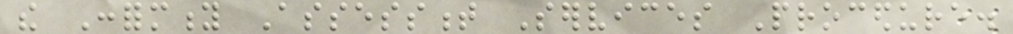the Conformity Assessment Services Procedure.
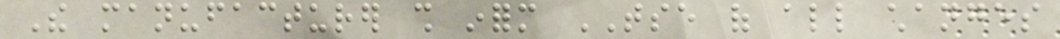The manufacturer shall inform TSE of all changes
